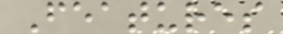Features
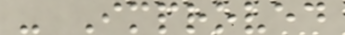- Improved
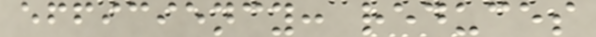efficiency: reduces
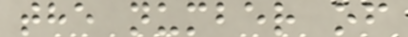the number of
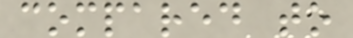compared to
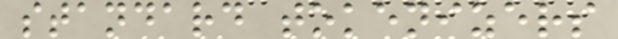standard tokenizers
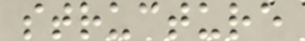structure
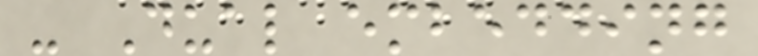- Dual embedding
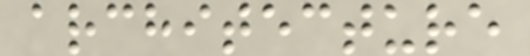architecture
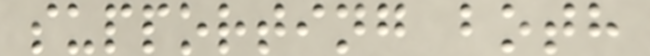supporting both
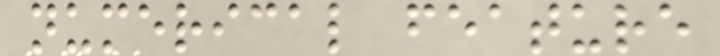numerical feature
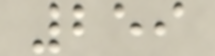259
